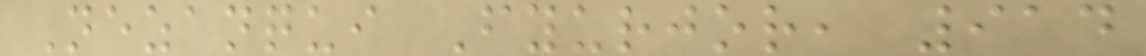Nezanqui Fyurjor, 914
